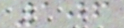106
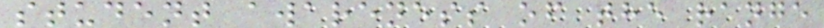student awareness of the range
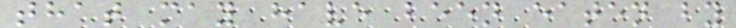that may have been eaten by
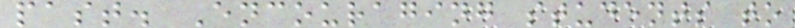past. Encouraging students to
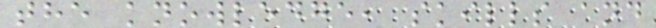the knowledge, skills and
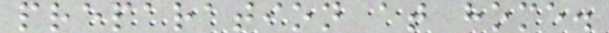preparation at home.
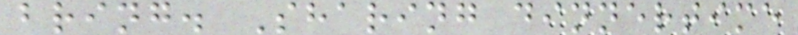bring. Sharing dinnertime
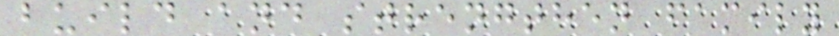build and strengthen family
